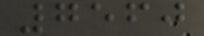7560
